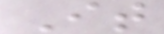It
